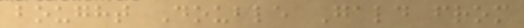bought Double Gald from
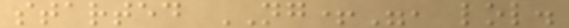started NG+", lol.
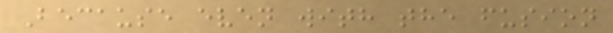Because even with the fusion
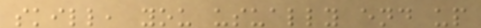skill, you usually end up
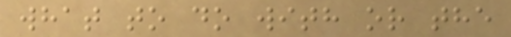what to do with or the
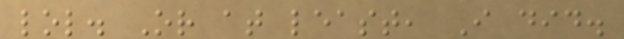lol. Or at least, I did.
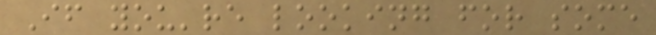If you're looking for some
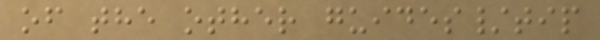of the other guides/tip
